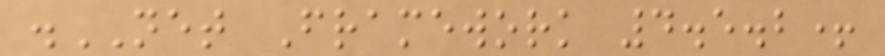.NET Framework 4.5.2+
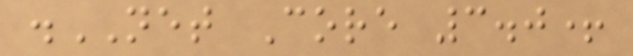.NET Core 3.0+
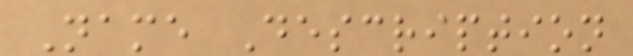Name Description
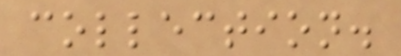collection.
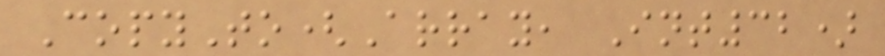CopyTo(Array, Int32)
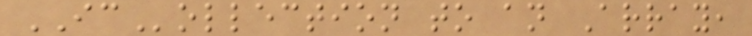ICollection to an Array,
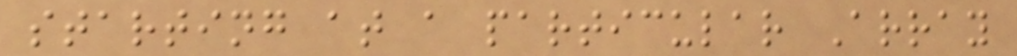starting at a particular Array
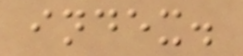index.
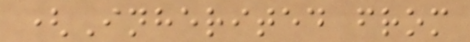(Inherited from
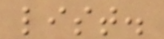list.
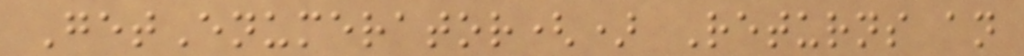GetEnumerator() Returns an
